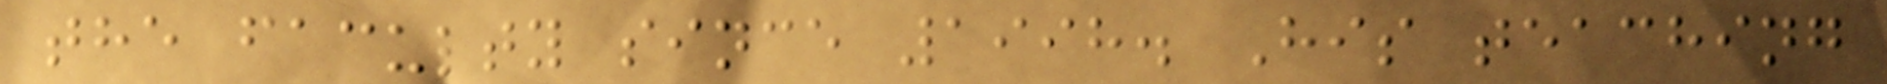the faculty since 1998. His teaching
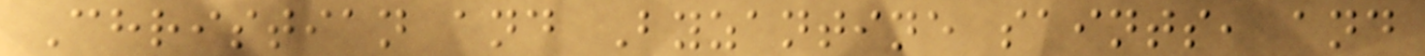Christian and Byzantine saints, and
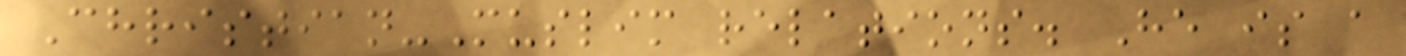Christian-Muslim relations. He is a
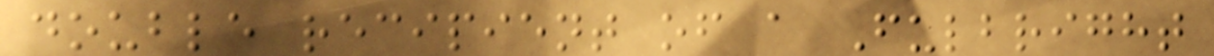double recipient of a Fulbright
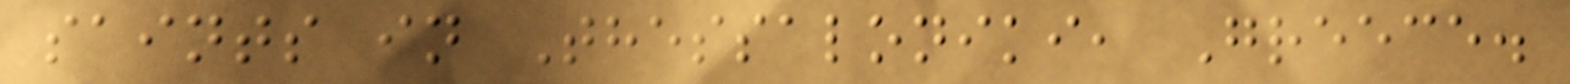saints in Thessaloniki, Greece.
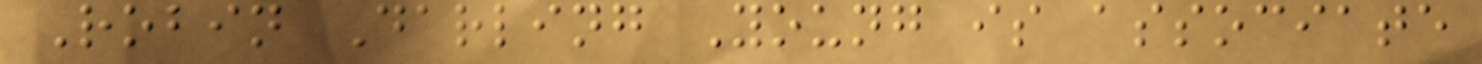Robin Darling Young is associate
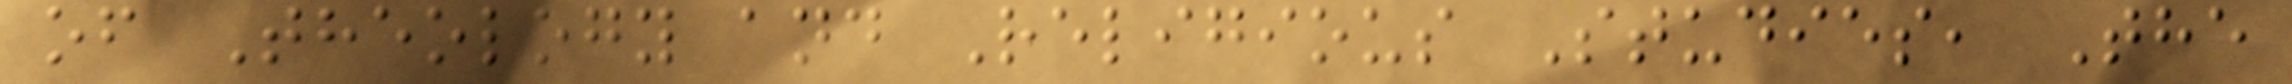of Theology and Religious Studies, The
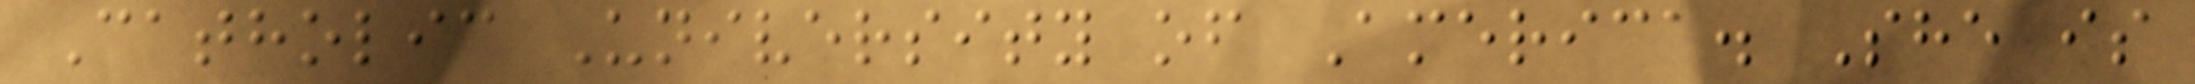Catholic University of America. She is
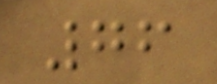76
